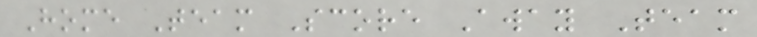Home Team Score Away Team
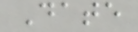Date
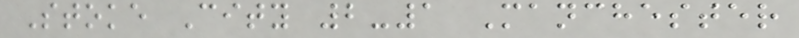Stoke City 2-1 Manchester
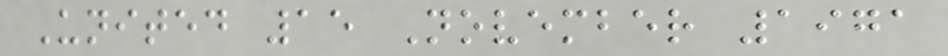United 15 November 1971
